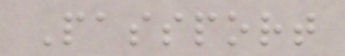Passport
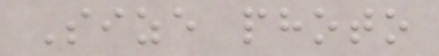Size photo
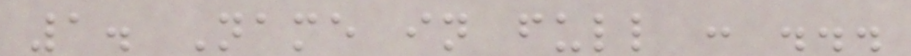1. Name in full : ...
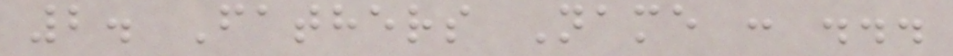2. Fathers Name : ...
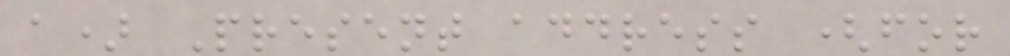a) Present address (for
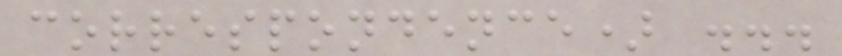correspondence) ...
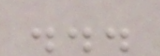...
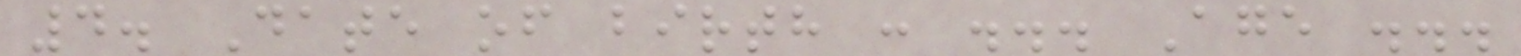4. Date of birth : ... Age ...
